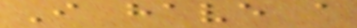I have a
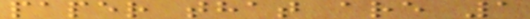paper that are 1
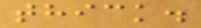thick.
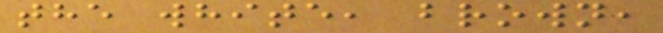the white, brown,
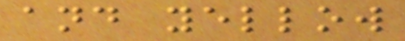and yellow
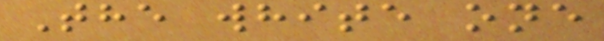The white one
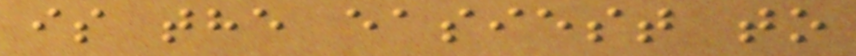is the easiest to
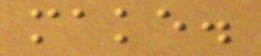make.
